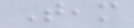Team
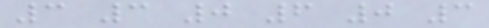3 3 0 6 0 3
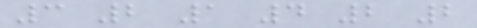3 2 1 4 2 2
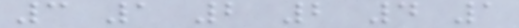3 1 2 2 4 1
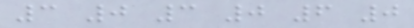3 0 3 0 6 0
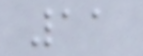11
